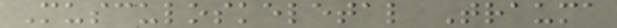Musculoskeletal Trauma
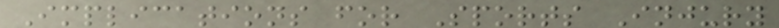Implications for Sports Injury
